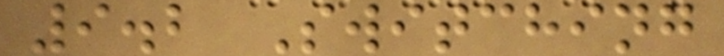9.2 Switching
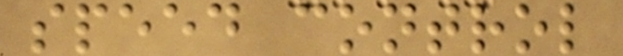speed control
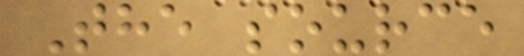The source
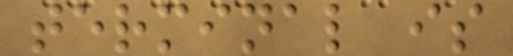terminal is
